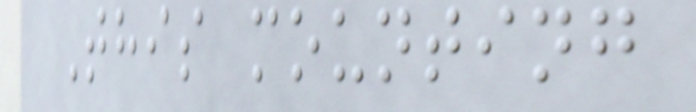This mounting
